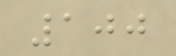100
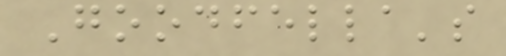Goodfella's
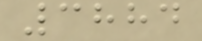3884
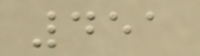451
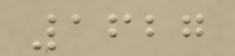1627
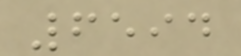6594
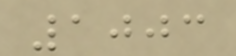1003
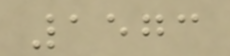1573
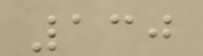130
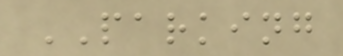PARKING
